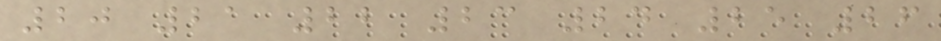20 21 22 23 24 25 26
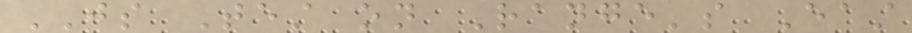JS Test on Range's East
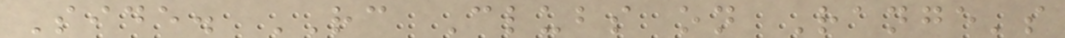Side. RC Clubs on Range's
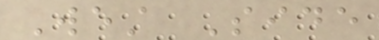West Side
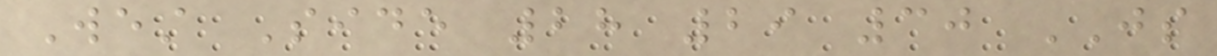West Side 28 29 30 JS
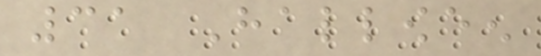31 Halloween
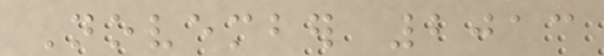November 2013
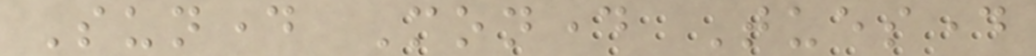Sunday Monday Tuesday
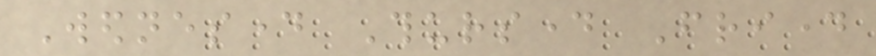Wednesday Thursday Friday
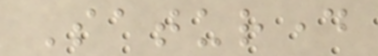Saturday
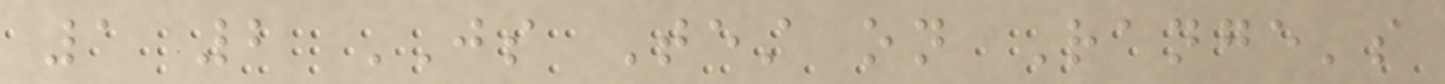1 2 JS Test on Range's
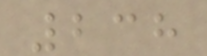238
